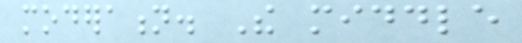moderation. The middle
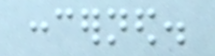concerned.
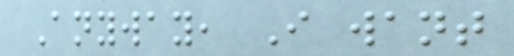Anyway, I want
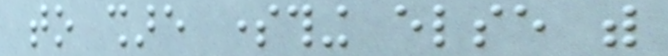to share something else with
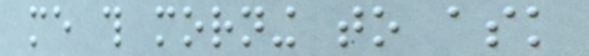me this morning to ask
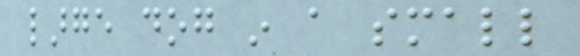large dog in a small
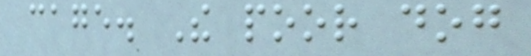cage. The poor dog
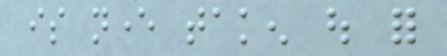is never taken out for
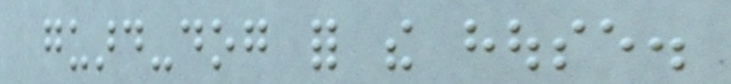guard-dog for the house.
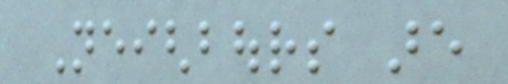Neighbours are
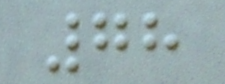78
